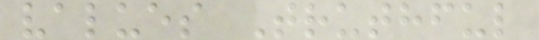values Truthful
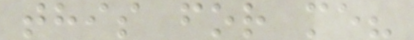this for me?
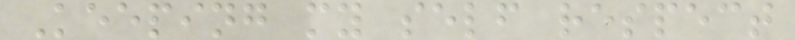Keeping my self respect
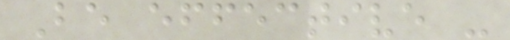Be effective -
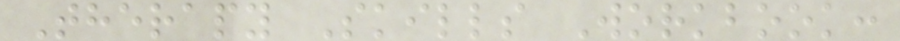Therapy Skills Workbook:
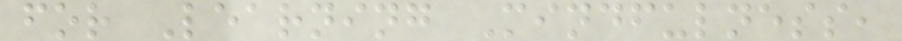for Learning Mindfulness,
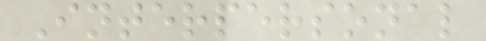Interpersonal
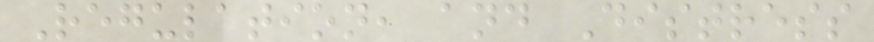Regulation, and Distress
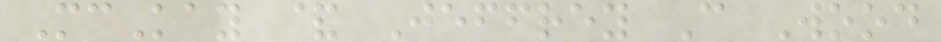McKay & Jeffrey C Wood
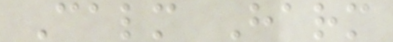Calm Harm
